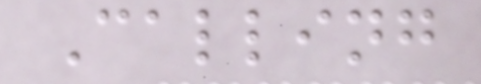Calling
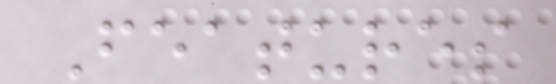Features
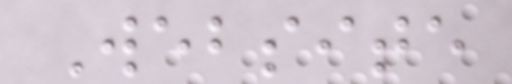Website
